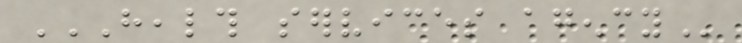HEALTH SERVICES AGENCY
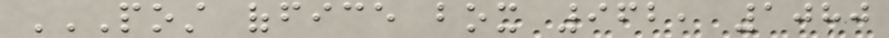POST OFFICE BOX 962, 1080
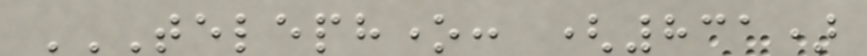TELEPHONE: (831)
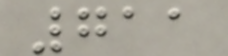711
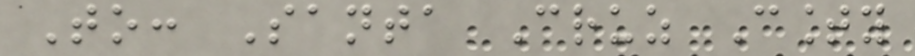To: Santa Cruz County
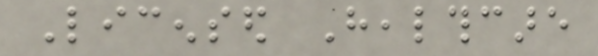Licensed Healthcare
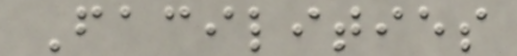Facilities
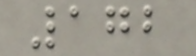172
